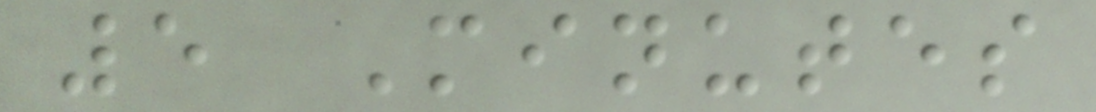5 Minutes
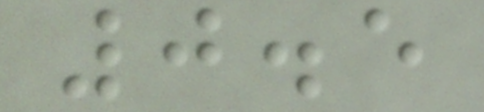0.5
